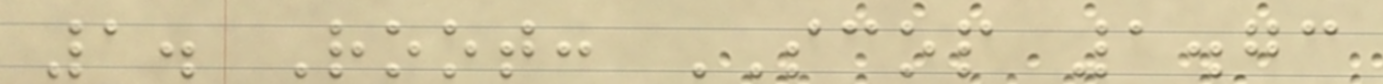1. Root: SCOP 1.73
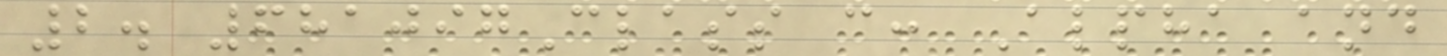2. 681097Class c: Alpha and
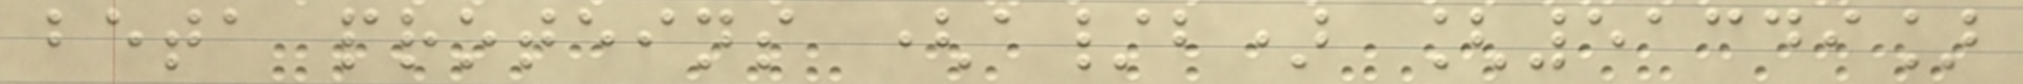beta proteins (a/b) [51349]
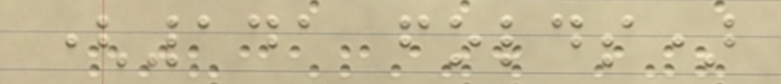(141 folds)
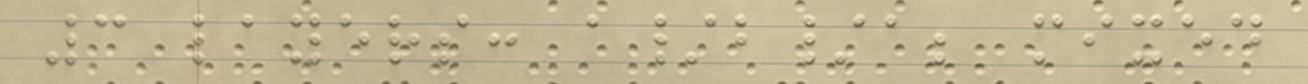3 layers: a/b/a; mixed
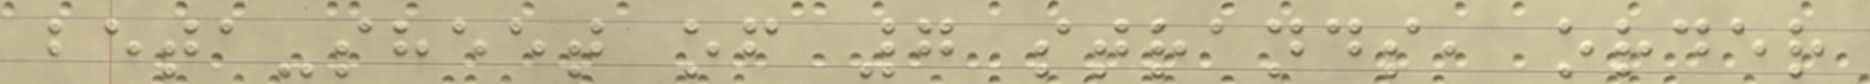beta-sheet of 7 strands, order
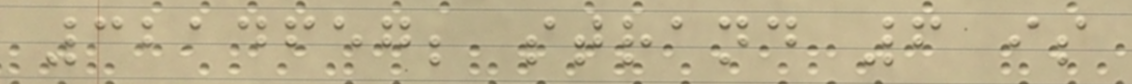3214657; strand 6 is
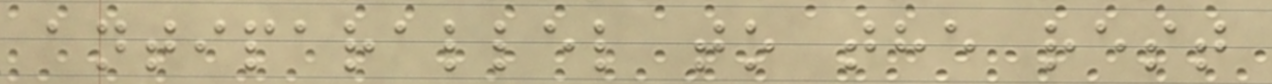antiparallel to the rest
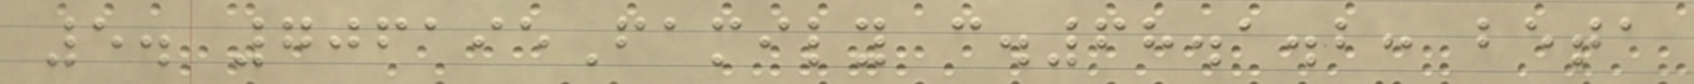5. 706195Family c.68.1.2: beta
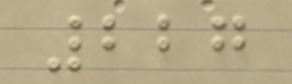227
